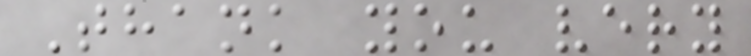Thank you very
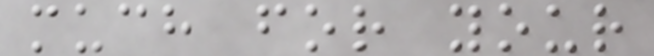much for your
